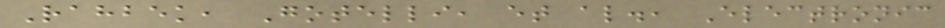Rahbek, Gotelli, et al., Electronic
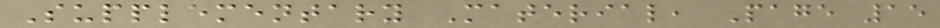Supplementary Material, Page 15
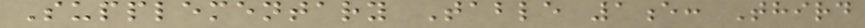Supplementary Table 1e: Third
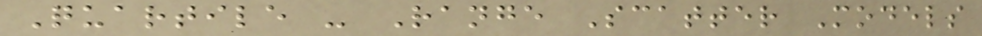Quartile - Range Scatter Models
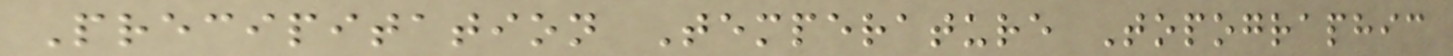Precipitation Temperature Topographic
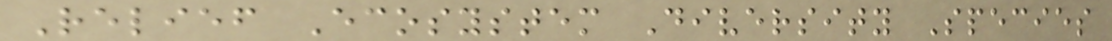Relief Ecosystem Diversity Species
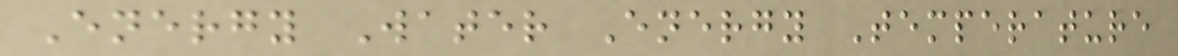Energy Water Energy Temperature
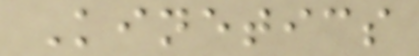Kinetics
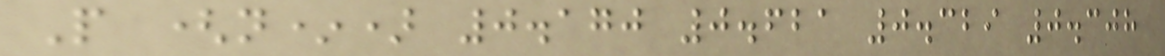P (n*) 0.170 0.621 0.329 0.308
